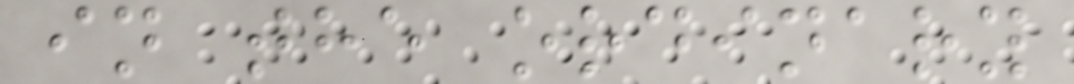in the ordinary
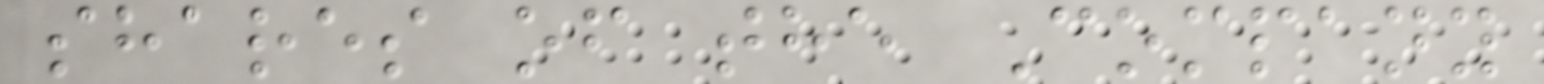shares of the Company
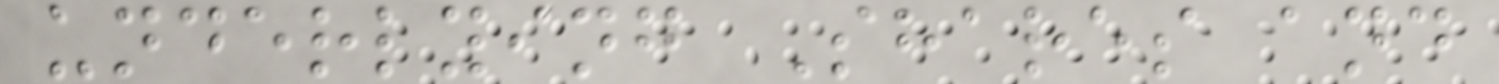underlying Shares and
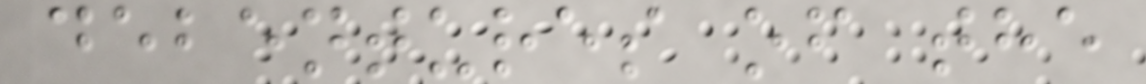debentures of the
